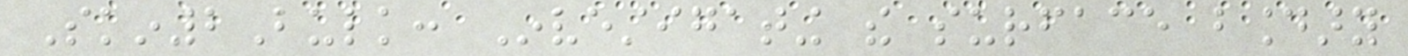Skin2Bulk: Investigating the surface boundary
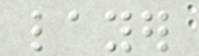layer
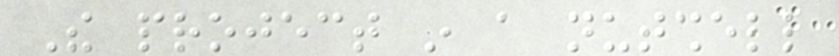The project in a nutshell
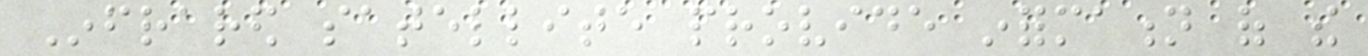Infrared satellite provide information of the
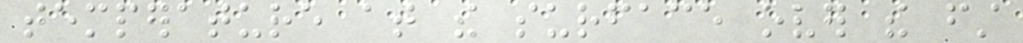temperature at the surface over the first
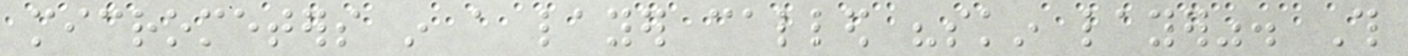micrometers in a layer called "skin layer". This
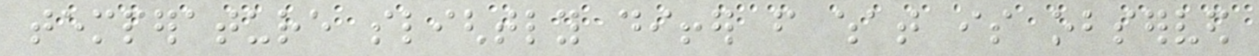temperature slightly differ from what is observed
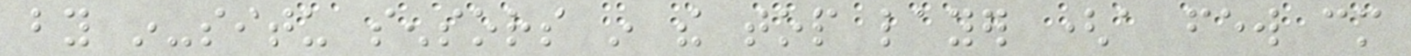by in-situ sensors in the top layer (a few cm
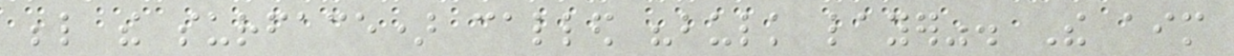below the surface) called "bulk layer". The aim
